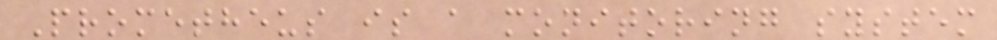Prometheus is a monitoring system
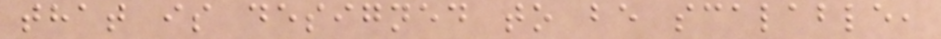that is designed to be scalable,
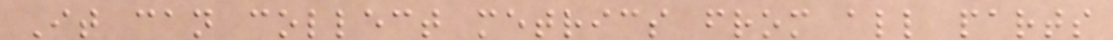It can collect metrics from all parts
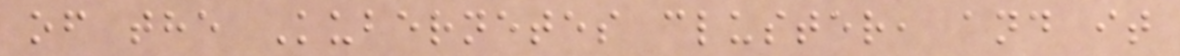of the Kubernetes cluster, and it
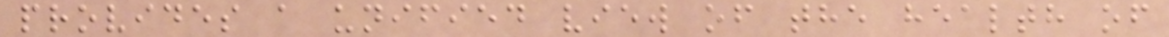provides a unified view of the health of
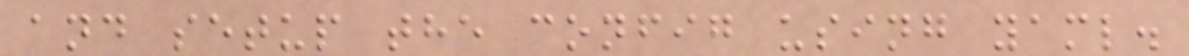and setup the config using yaml.
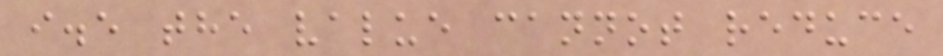i.e the value cannot reduce
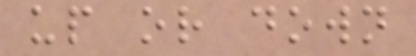up or down
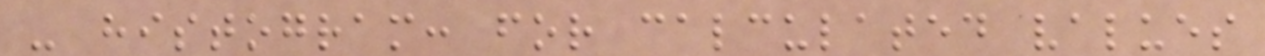- histogram: for calculated values
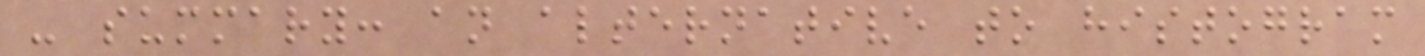- summary: an alternative to histogram
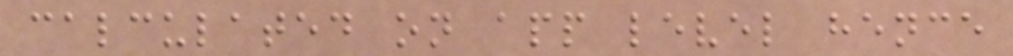calculated on app level hence
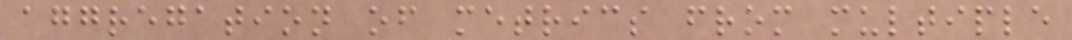aggregation of metrics from multiple
